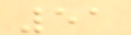51
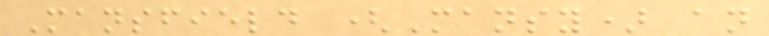Mansfield (Mansy) an
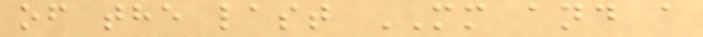of the last MM and a
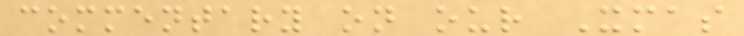commentary on our Xmas
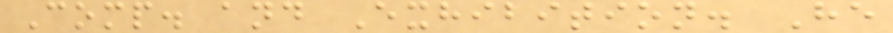Comp. and Exhibition. He
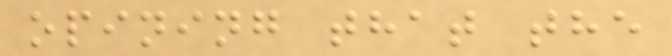opining that the
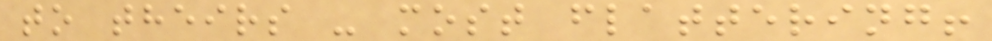to theirs - most flattering!
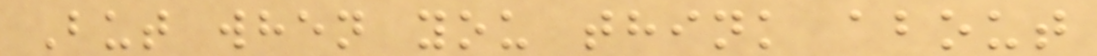But when you think about
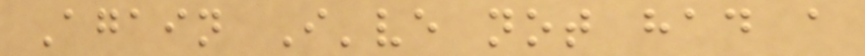Again I've not had a
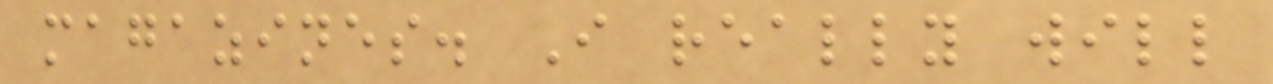magazines. I really will
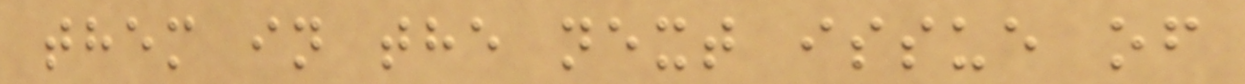them in the next issue of
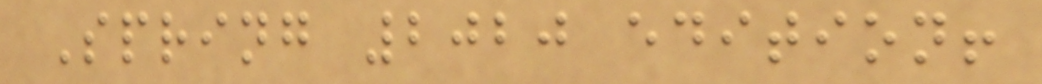Spring 2020 edition!
